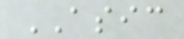ASIC
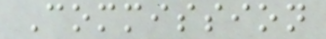Commission
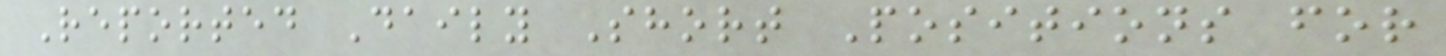Reported Daily Short Positions for
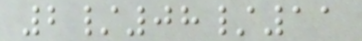2/08/11
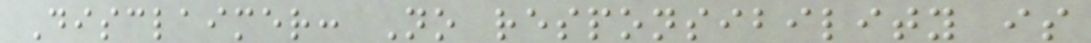Disclaimer: No responsibility is
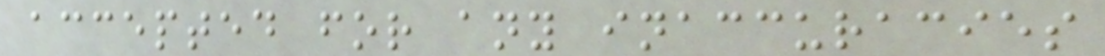accepted for any inaccuracies
